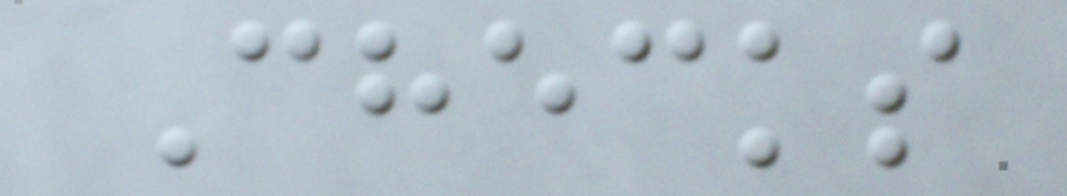Checks
